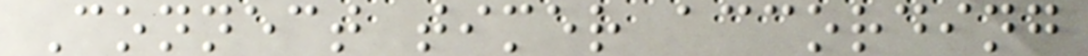Connect timer according
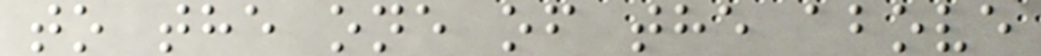to the one of the above
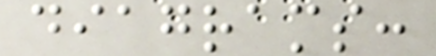diagrams:
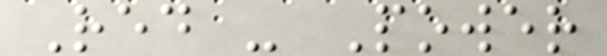Red - Power
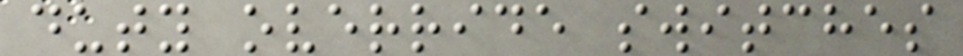duty override switches
